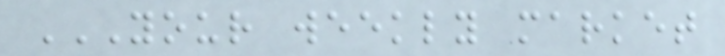YOUR WEEKLY MARKET
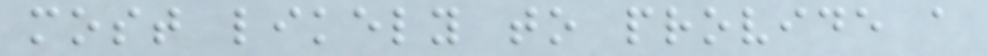most likely to provide a
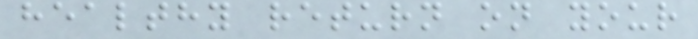healthy return on your
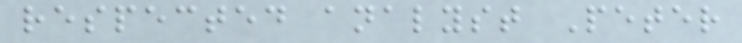respected analyst Peter
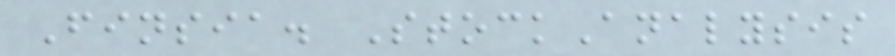Finsia. StockAnalysis
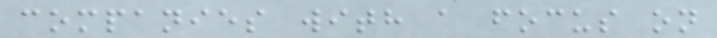companies with a focus on
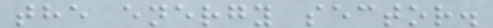the energy sector.
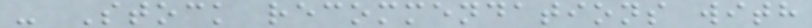- Stock recommendations with
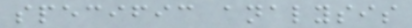specific analysis
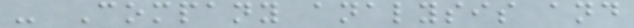- Company analysis and
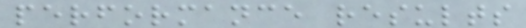performance results
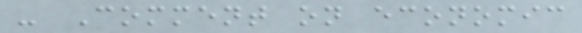- Comment on economic
